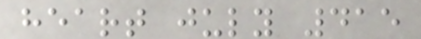heart july 415
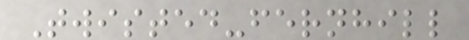Twisted-fernhill
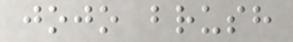jojo brush
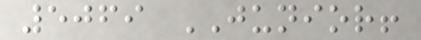5069 JUNIOR!
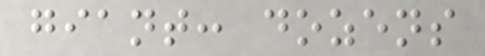giant: dozens
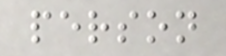person
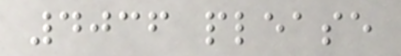4036 please
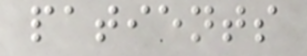patients
